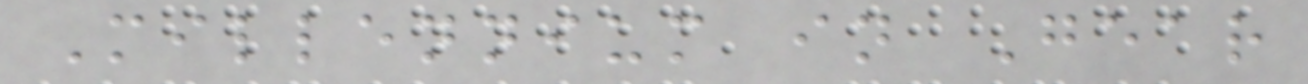Millennium in Gear
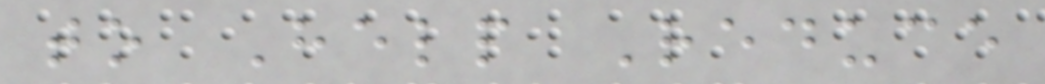to Help Reduce
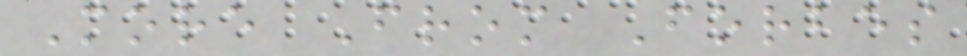More From Forbes
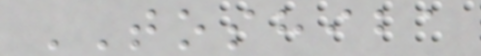TOSHIBA
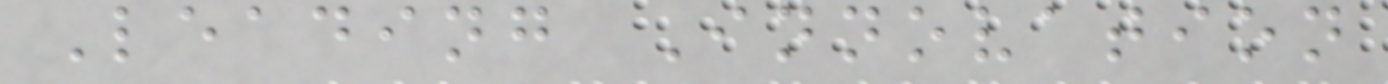Leading Innovation
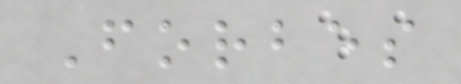Forbes
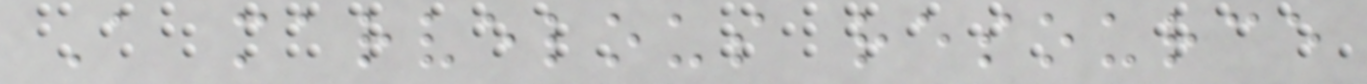A marvelous resource
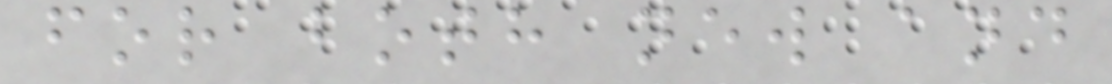for both new and
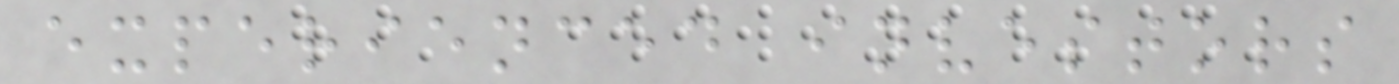experienced investors
